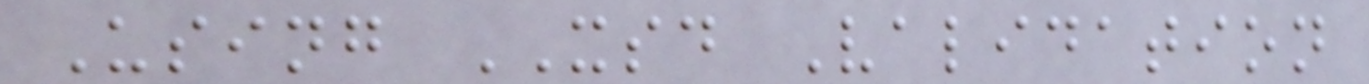Using XSD Validation
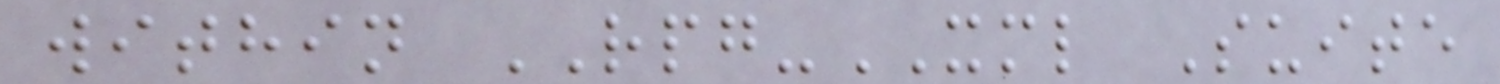within RPG-XML Suite
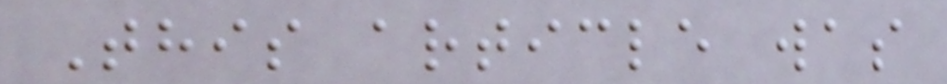This article was
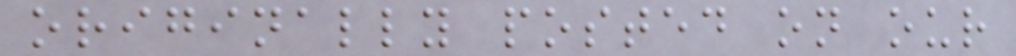originally posted on our
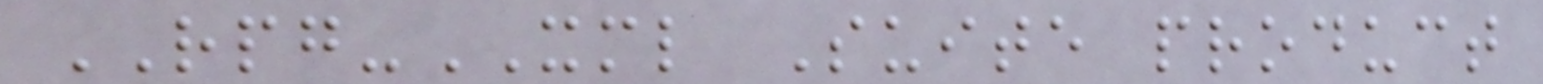RPG-XML Suite product
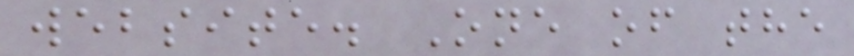website. One of the
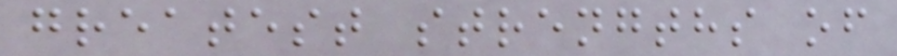greatest strengths of
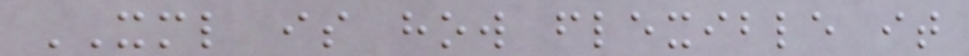XML is how flexible it
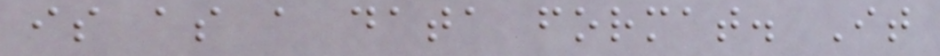is as a data format. It
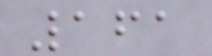161
